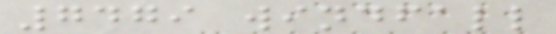7479 windfall
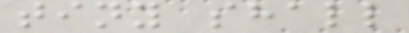tiny shall
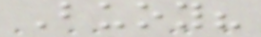Buoy?
